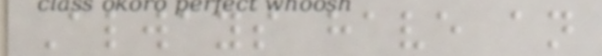Always have an
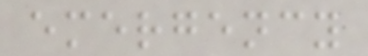emergency
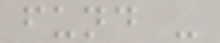fund -
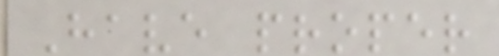Have proper
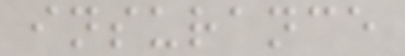insurance
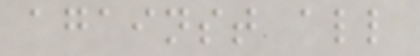against all
